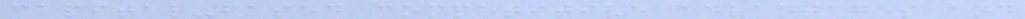capital-based competitive advantages and
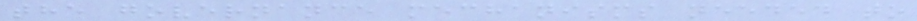the governance mechanisms needed to
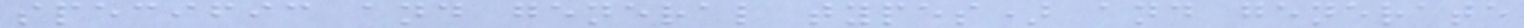specific and general types) and generate
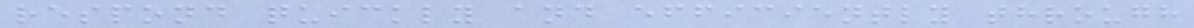respond quickly and efficiently through
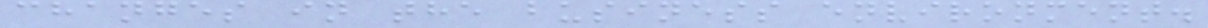changes in the business environment.
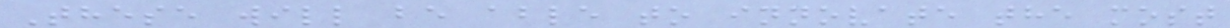These will be able to innovate the most
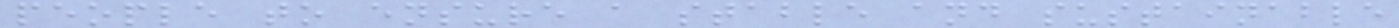people to ensure a stable and sustainable
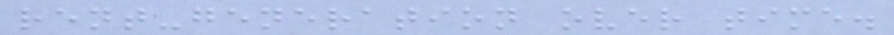rent-generation over time.
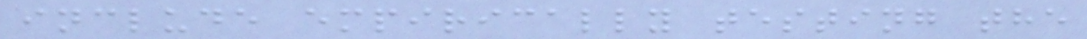include empirically testing the
